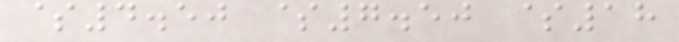$4.50 $7.50 $18
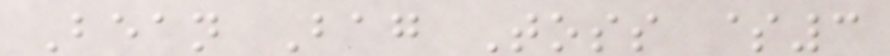Bean Bag Toss $3
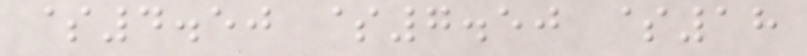$4.50 $7.50 $18
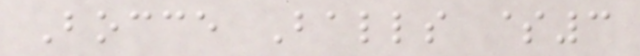Bocce Balls $3
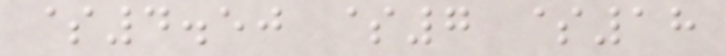$4.50 $7 $18
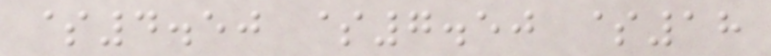$4.50 $7.50 $18
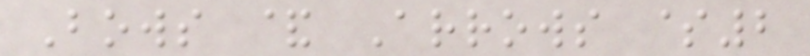Bows & Arrows $2
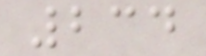234
